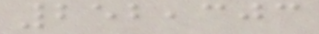252,303
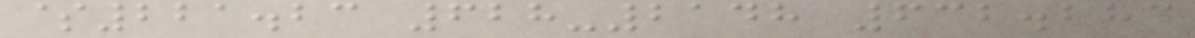$221.23 628-2148 632.283
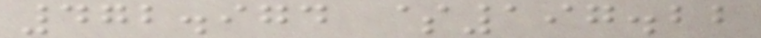472.974 $197.22
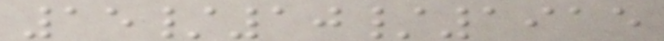15/10/1915
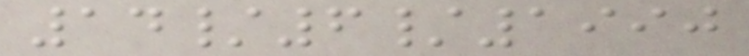14/6/1990
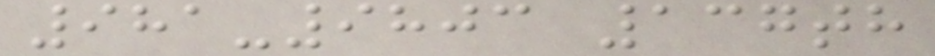981-9803 137th
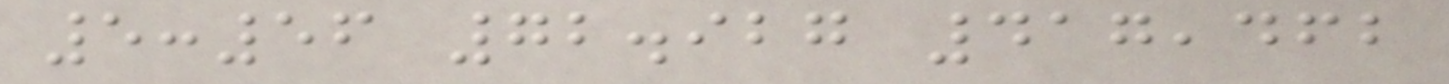5:56 72.927 417,462
